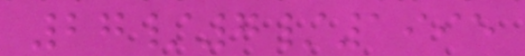27/7/1995
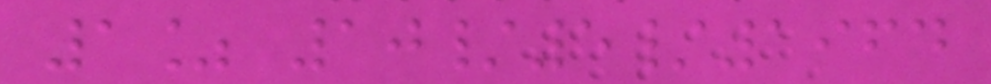1% 10/5/1964
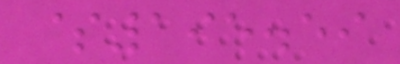$195.59
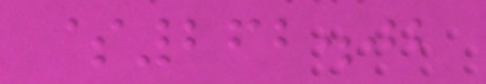$262.02
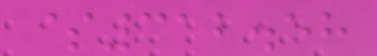$312.58
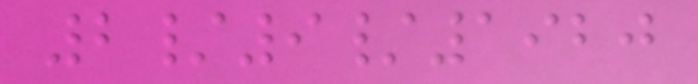2/9/1920
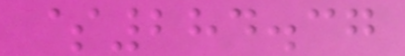$284.37
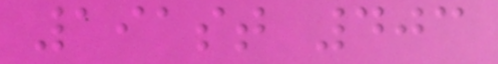191st 403
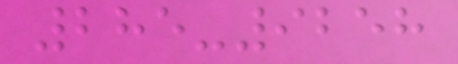285-9258
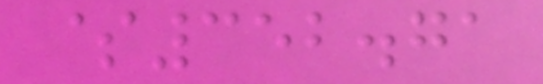$352.71
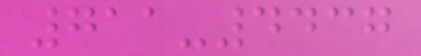711-4437
